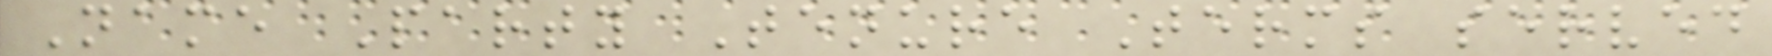Name Party Tenure Terms served
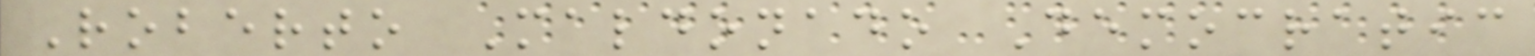Roberto Maldonado Democratic
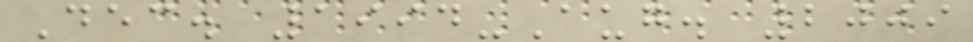Dec. 1994-Aug. 2009
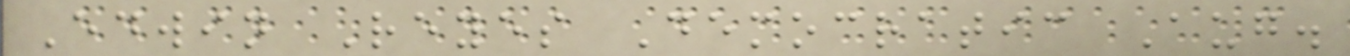Edwin Reyes Democratic Aug.
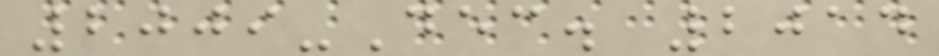2009-Dec. 2014
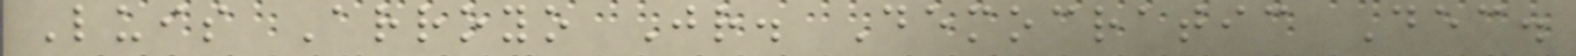Luis Arroyo Jr. Democratic Dec.
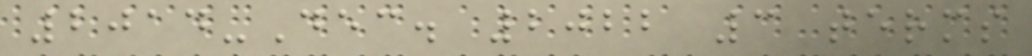2014-Dec. 2022 3 terms
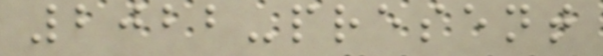2022-present
